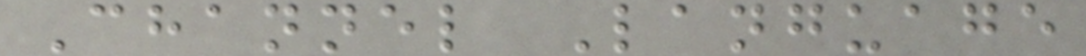Channel Language
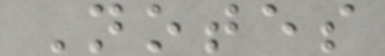Notes
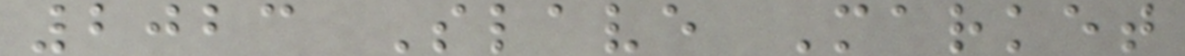2023 Slave Market
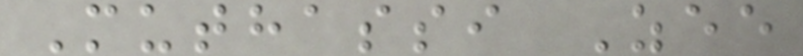Muthassi Zee
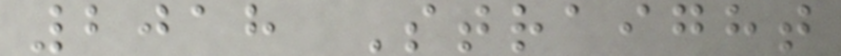2018 Straight
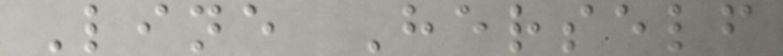Line Herself
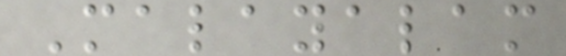Malayalam
